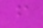f
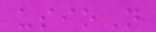usioN
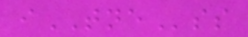iTNEss
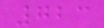723
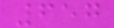657
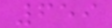659
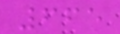665
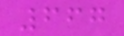667
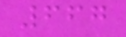667
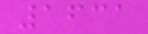1631
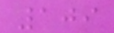109
